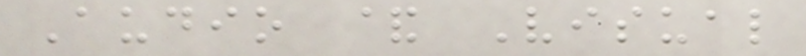Audio & Visual
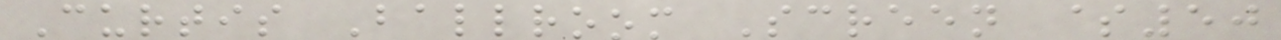Curtis Ballroom Screen $50
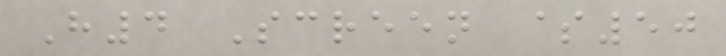H4 Screen $50
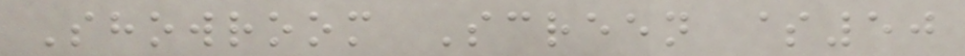Showroom Screen $50
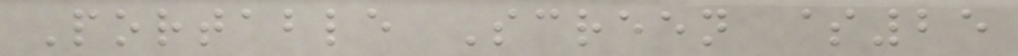Portable Screen $25
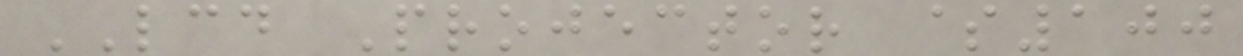LCD Projector $100
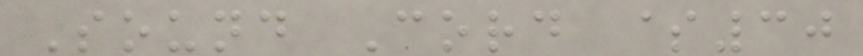Sound Cord $30
